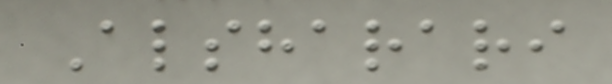Alsharari
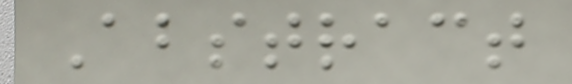Abstract
